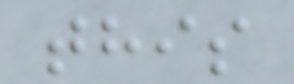this
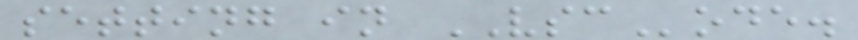setting in VSCode.
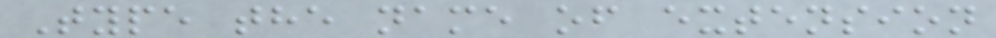Type the name of extension
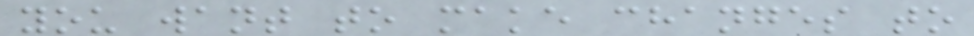you want to make changes to
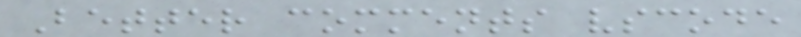Better comments vscode
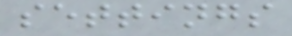settings
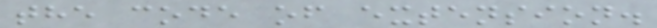the code of extension.
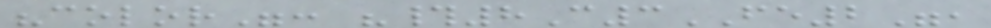"color": "#8C3FE2",
